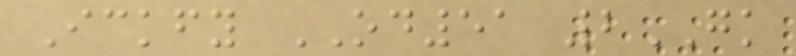Ickfy OD51 2GK
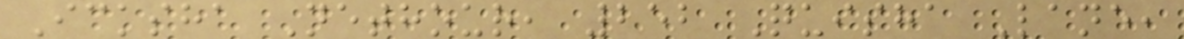Icksha Nethour, 252 Quisha Lane,
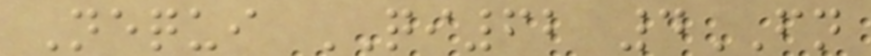Nequi QI62 4FN
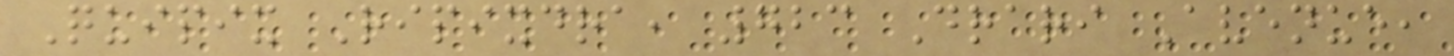Quipix Ripixdra, 723 Drari Avenue,
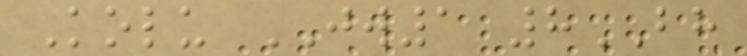Kolu JW1 8BH
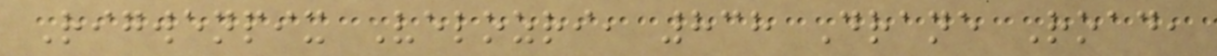Rigwenpix Velozri, 838 Drane Road,
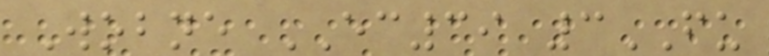Wobne EC39 3FU
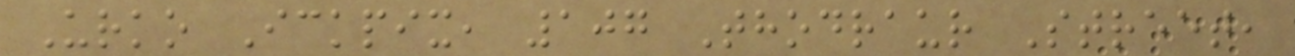Urko Ickpix, 107 Thodraur Street,
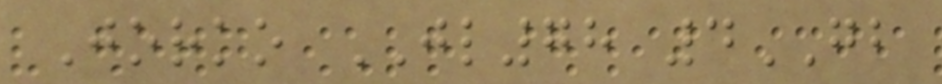Jorko JL78 4GB
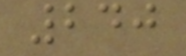240
